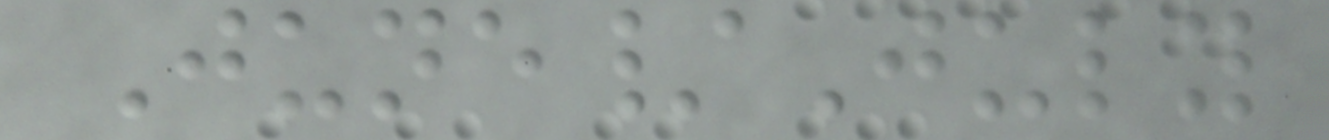June/July
